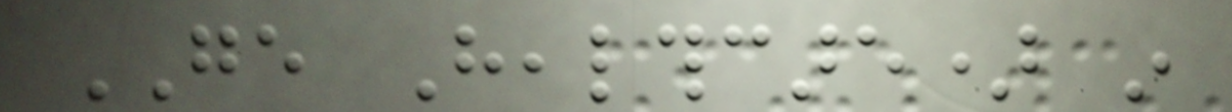GE Healthcare) in
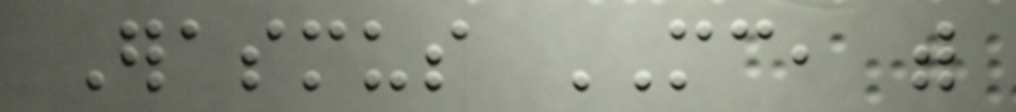Erasmus MC, with
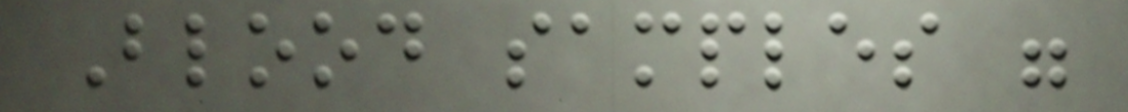Blood samples were
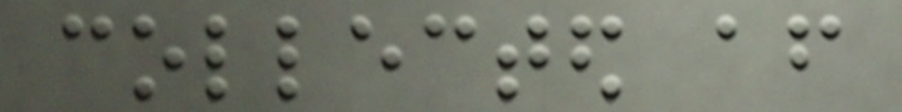collected after
